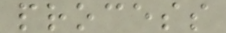process
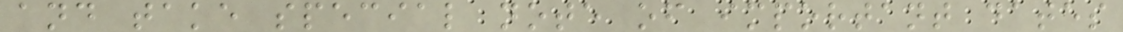and take special note of important dates
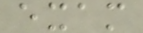exam
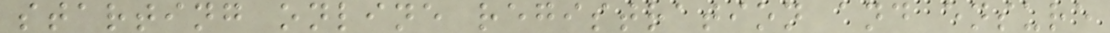starting online registration and ensure
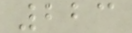223
